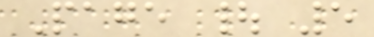Page | 5
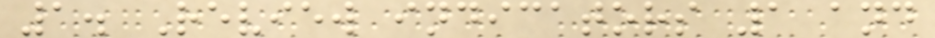1. Review indicators 1 and
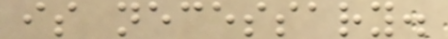is necessary.
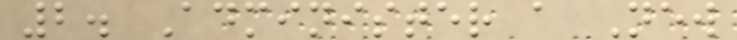2. Administer a New
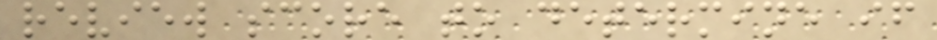review score to determine if
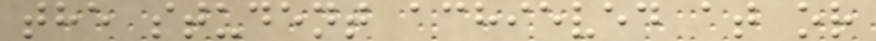the student achieved at or
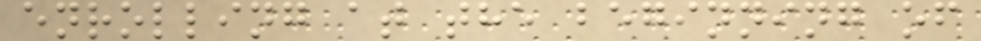enrolling at the beginning of
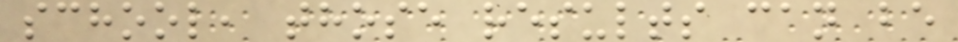school, those results can be
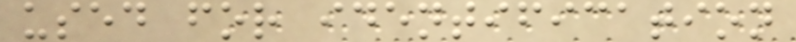used for identification
